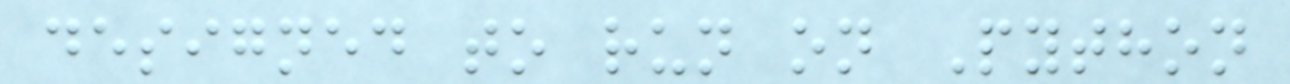designed to run on Python
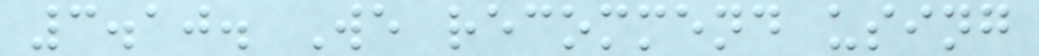3.10. We recommend using
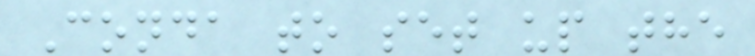Conda to set up the
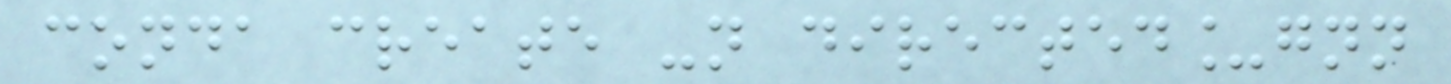conda create -n directed_gnn
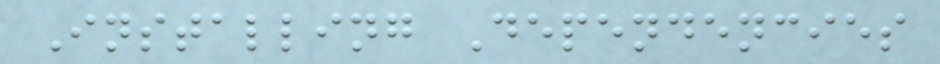Installing Dependencies
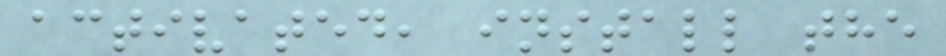activated, install the
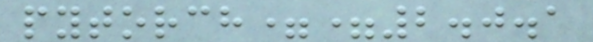pytorch==2.0.1
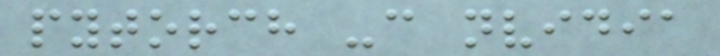pytorch -c nvidia
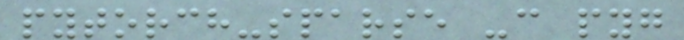pytorch-sparse -c pyg
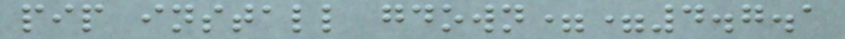pip install gdown==4.7.1
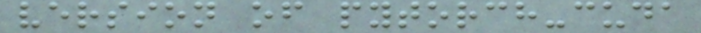version of pytorch-cuda
